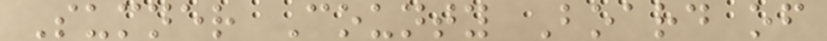Sumner County Board of
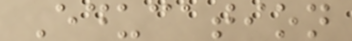Education
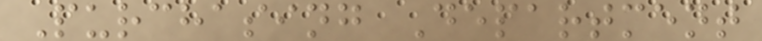Purchasing Department
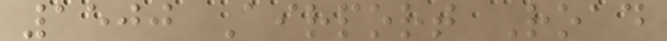1500 Airport Road
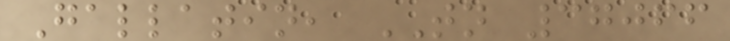Gallatin, TN 37066
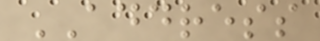ADDRESS
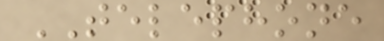TELEPHONE
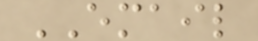EMAIL
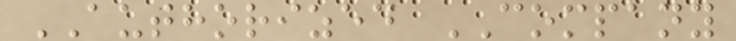AUTHORIZED COMPANY
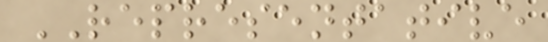REPRESENTATIVE
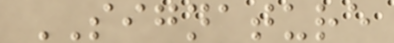SIGNATURE
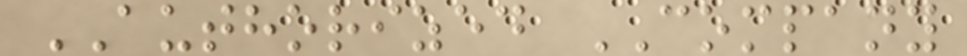AUTHORIZED COMPANY
